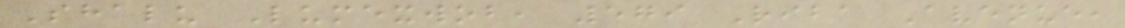Shalu Lumexwob, 579 Riba Avenue,
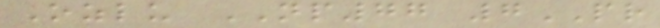Ozlu NP77 7PR
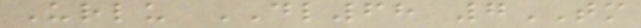Urlu DL68 7TM
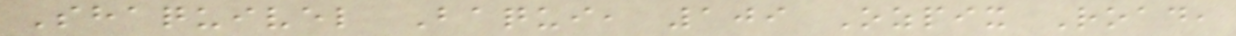Shaquivel Baqui, 109 Ozpix Road,
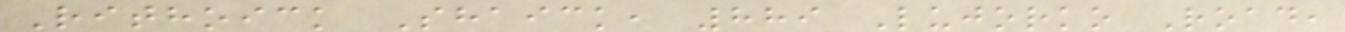Rithoick Shaick, 889 Lujorko Road,
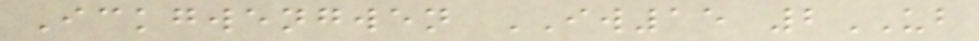Ickgwengwen IW15 2UB
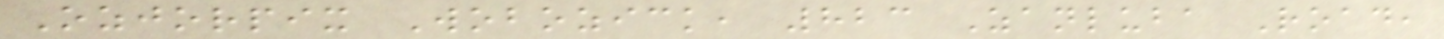Ozjorpix Wobozick, 823 Zanluba Road,
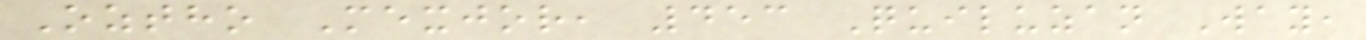Oztho Mexjor, 453 Quiluzan Way,
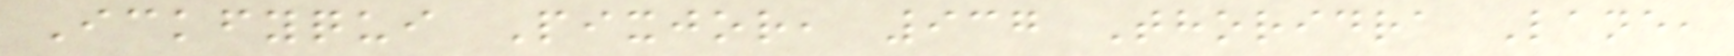Ickfyqui Pixjor, 937 Thoridra Lane,
